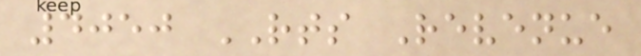4050 RTS Revenue
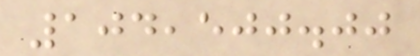104,500.00
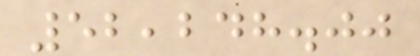52,248.00
